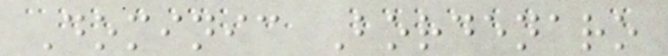Dominic Bordenaro
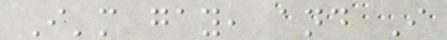I'm gay, and I
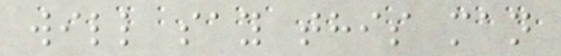will say this man
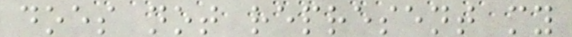does not represent my
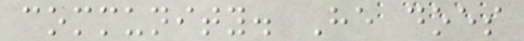community. He does
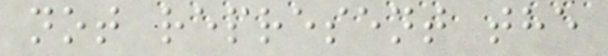not represent the
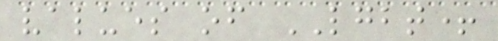values of LGBT+
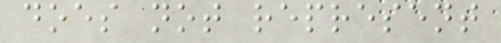does not represent
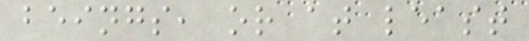beings, or at least
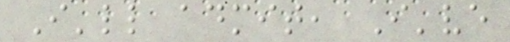I'll admit, I've
